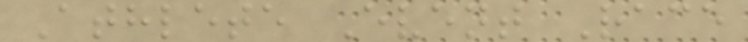Athlete Event Race
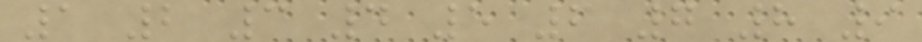1 2 3 4 5 6 7 8 9
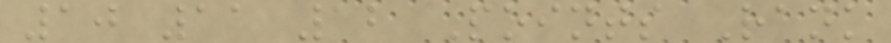10 11 12 Points Rank
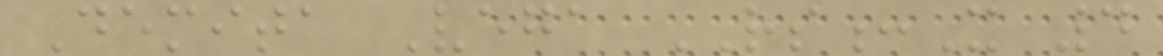Demita Vega RS:X 4
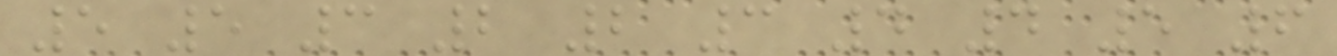5 5 3 2 2 3 4 4 5 6
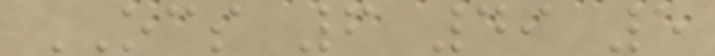OCS 6 49 5
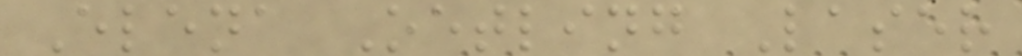Elena Oetling Laser
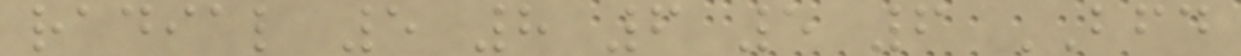radial 5 8 6 5 6 BFD
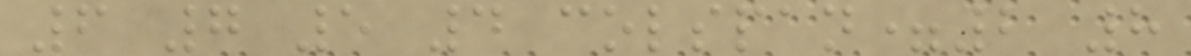6 7 5 4 colspan=2 8
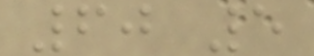60 5
